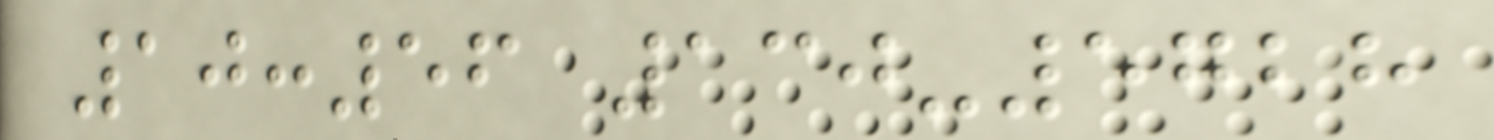10:56 130-5728
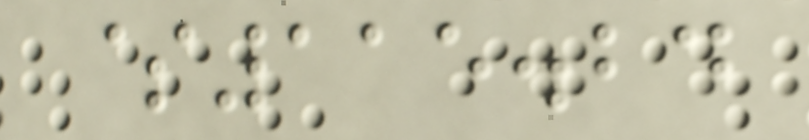$115.24
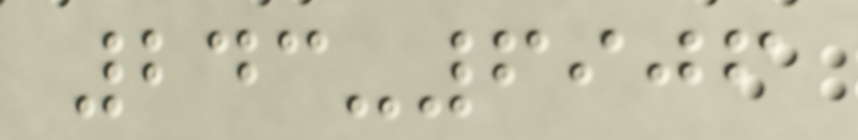243-6906
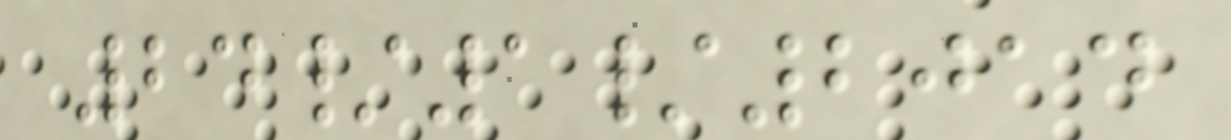24/1/2014
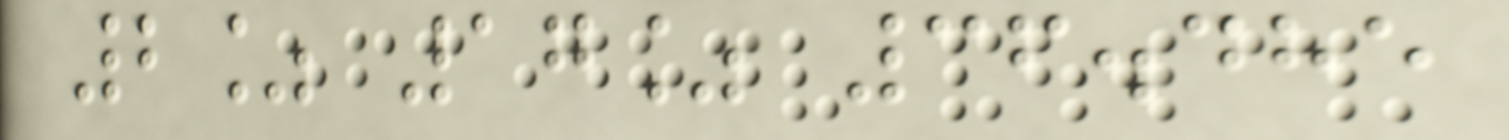2% 17% 36.485
